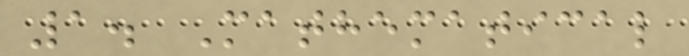1. Mathematical
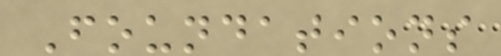Foundations
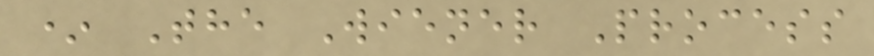* The Wiener Process
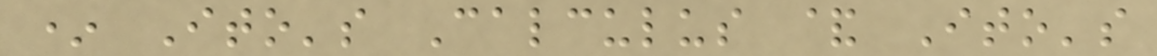* Ito's Calculus & Ito's
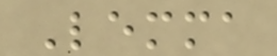Lemma
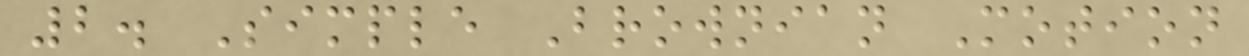2. Simple Brownian Motion
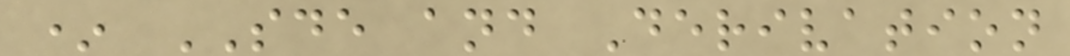* SDE and Derivation
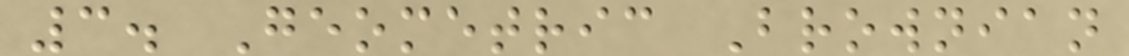3. Geometric Brownian
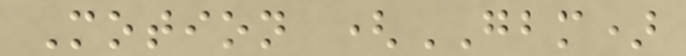Motion (GBM)
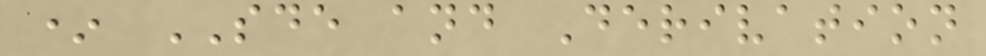* SDE and Derivation
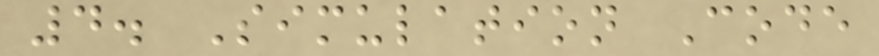4. Simulation Code
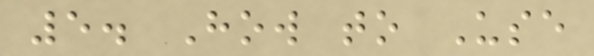5. How to Use
